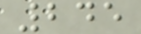245
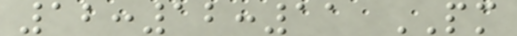12:12:11 PM
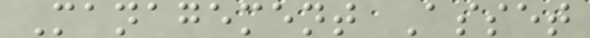Management Asset
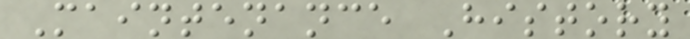Maintenance History
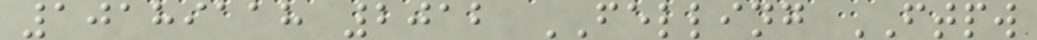10189118 2012 FELLING FTPW
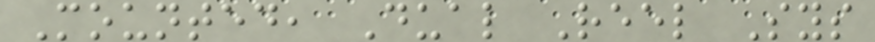Mounted, Dual Reel Sys
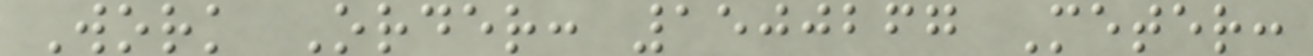Work Order: 1500267 Meter:
